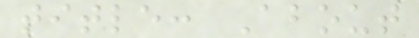title: About
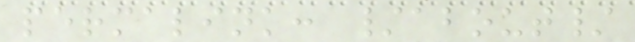permalink: /about/
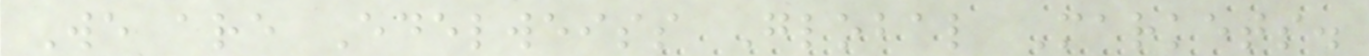We are Edelweiss Global Markets.
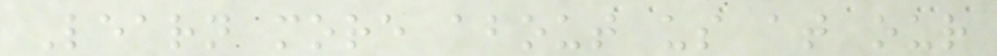Learn more about us at our
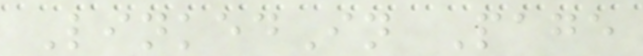LinkedIn Page
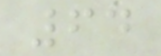64
